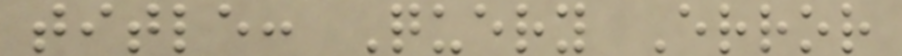title: Query Error
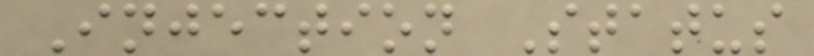Injection Status
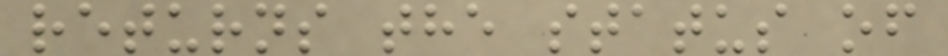returns the status of
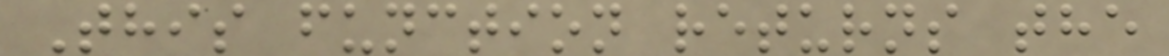This function returns the
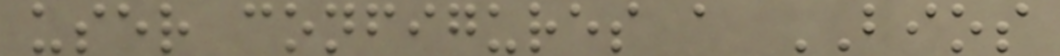user configures a BIOS
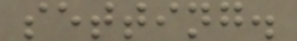setting.
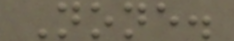None.
